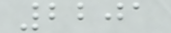2201
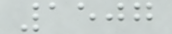1507
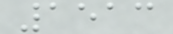1513
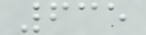635
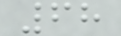68
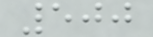500
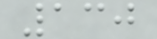130
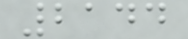2144
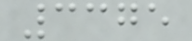3375
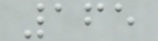165
